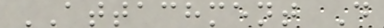ATTACHMENT D
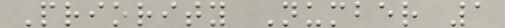Priority Number 1
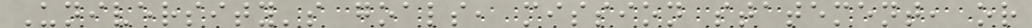University's goals, mission statement, or
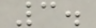3.
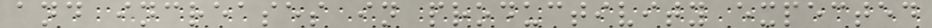and increases in productivity expected
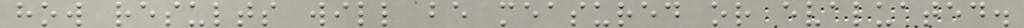how results will be measured or evaluated.
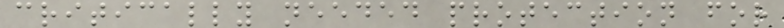critically needed protection for
